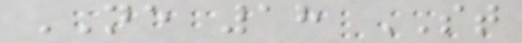NE 18 ST
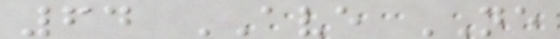64 AVE NE
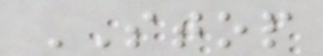STOP
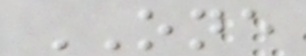ONE
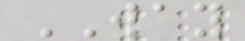WAY
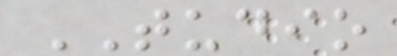TUDIO
